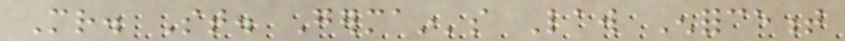Mr. St. Germain's Law Enforcement
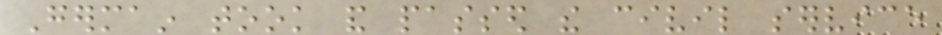Germain took and passed the civil service
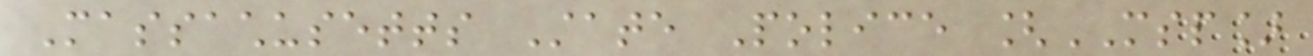Massachusetts State Police [MSP]
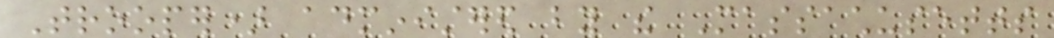Trooper) administered by the Massachusetts
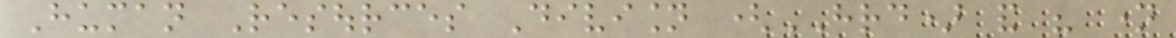Human Resources Division (HRD) and his name
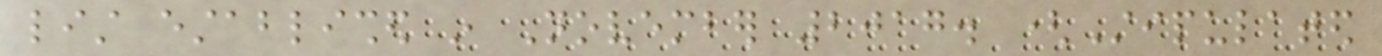list established in November 2017. (Stipulated
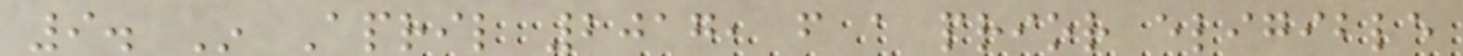9. In April 2017, from a prior eligible
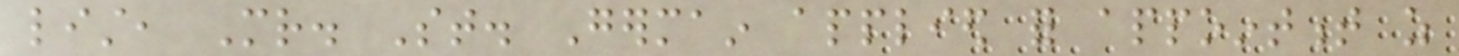list, Mr. St. Germain applied for appointment as
